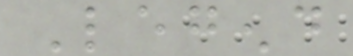Legend
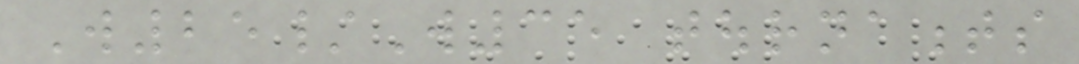W25/W35 tournaments
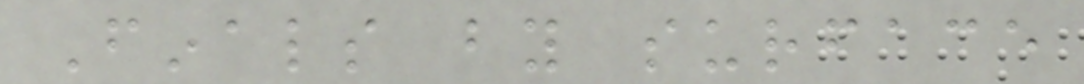Finals by surface
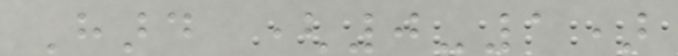Hard (0-1)
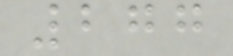277
